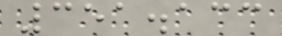351.133
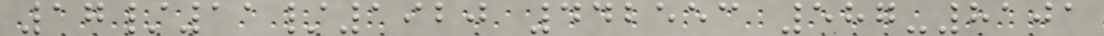17/11/1920 442553 587-8101
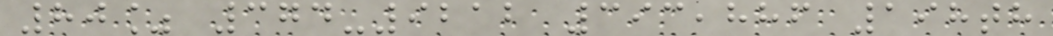80% 374-9212 393,886 198th
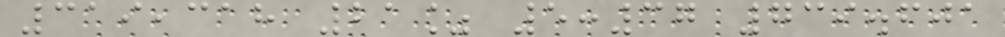319,318 21% 5:37 739.601
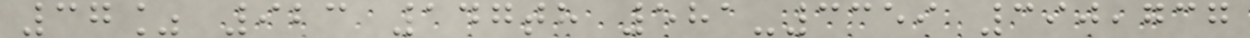37% 923 147th 581-3359 390,737
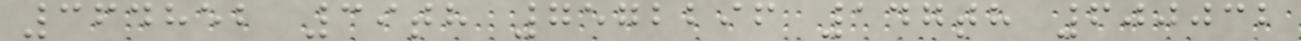364852 39th 7572296 147th 600032
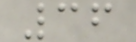36
